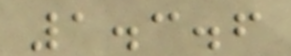1.3.6
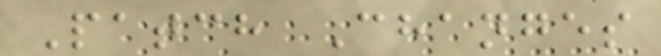Patch Changes
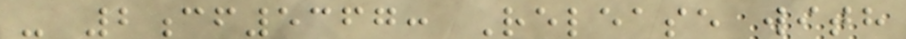- 2cf5367: Release with
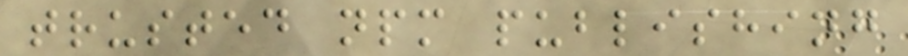trusted npm publishing
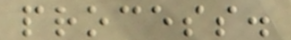process.
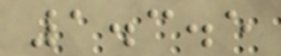1.3.5
